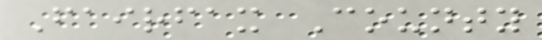Fairfax County
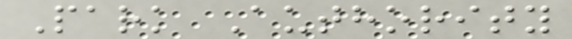Park Authority
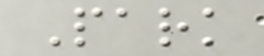Park
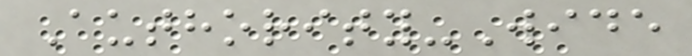Authority-Wide
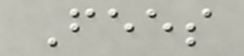Fees
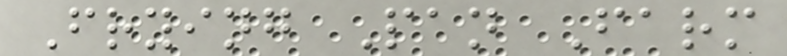Frying Pan Farm
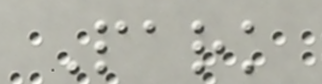Park
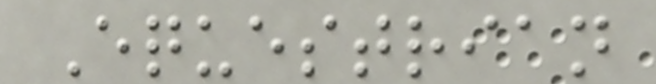Equestrian
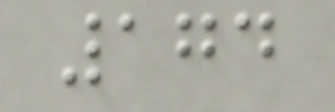174
